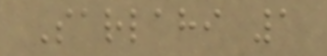Sarlahi 1
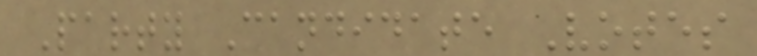Party Candidate Votes
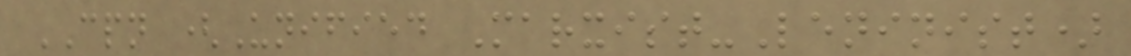CPN (Unified Marxist-Leninist)
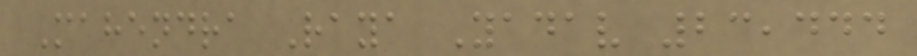Mahendra Raya Yadav 23,444
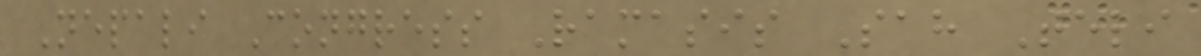Nepali Congress Ramasis Sah Teli
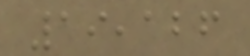19,126
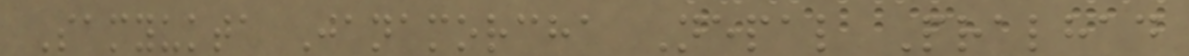Samyukta Janamorcha Nepal Pralhad
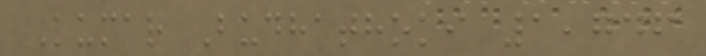Kumar Budhathoki 1,746
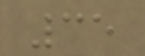35
